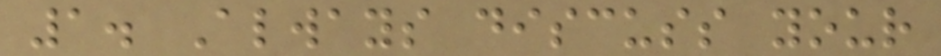1. Always discuss your
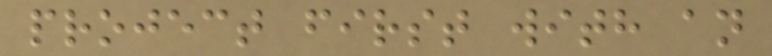project first with an
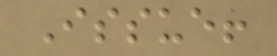Issue!
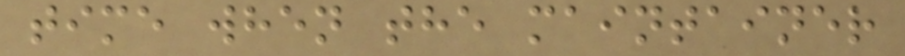time when the maintainer
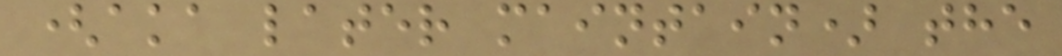(aka later maintain) the
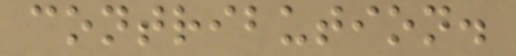contribution.
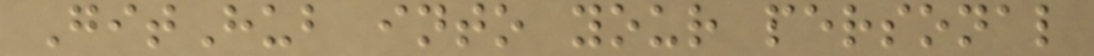GitHub into your personal
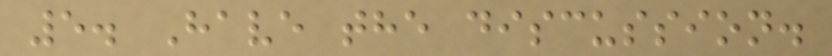5. Have the discussion.
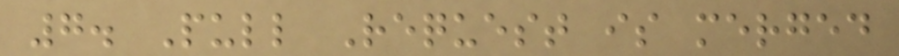7. Pull Request is merged
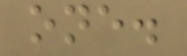one.
